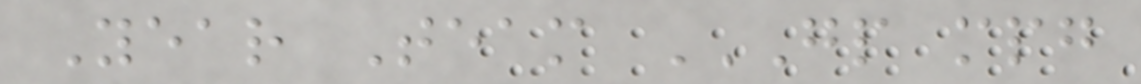Year Team GP MPG
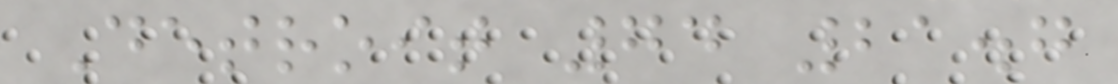Detroit 74 21.7
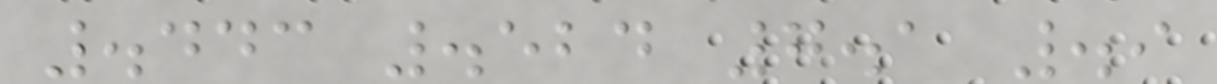.443 .524 7.1 .9
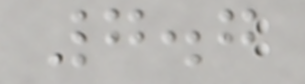7.7
